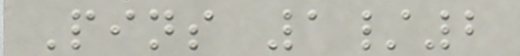Pins 1/2
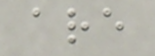are
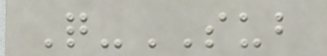Q-SUB
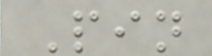Pin
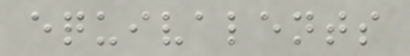equivalents
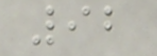92
